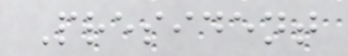President
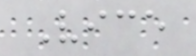Vice
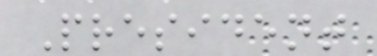President
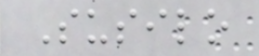Susilo
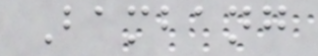Bambang
